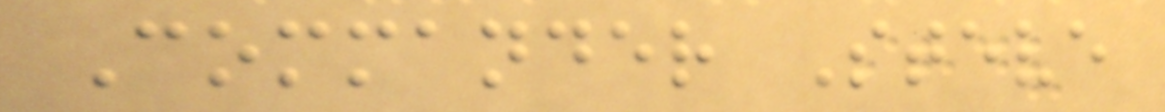Commander Steve
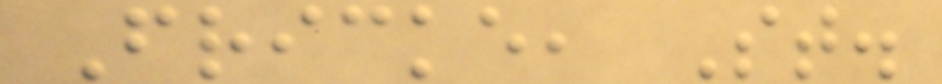Fricke, St.
